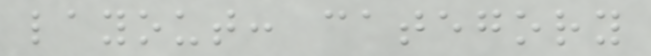layout: category
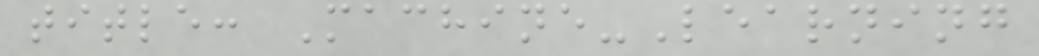title: Machine-Learning
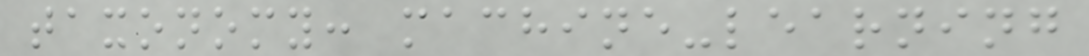taxonomy: machine-learning
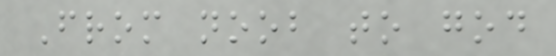From noob to god
